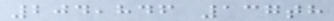204,846 137th
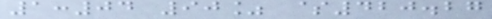1:04 90% $420.27
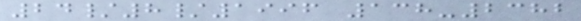24/8/1996 138-2382
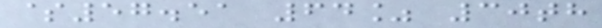$57.51 64% 30th
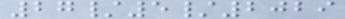27/5/2029
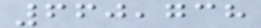660,738
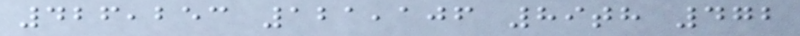426,253 121,106 89th 472
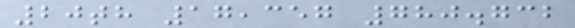20th 17,357 780.732
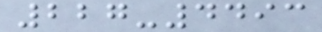227-4493
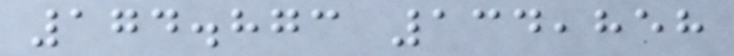174.873 134,858
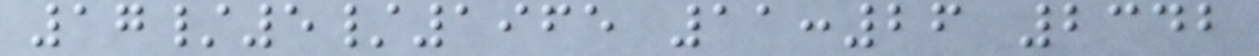17/5/1965 11:26 2342
